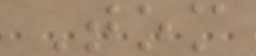Tom
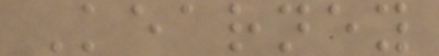Kearney
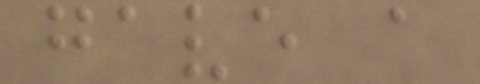gave a
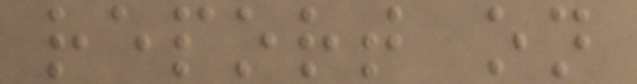report on
